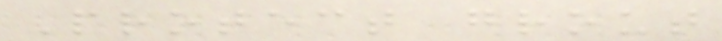Protect grout
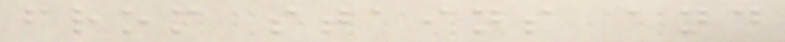from stains and
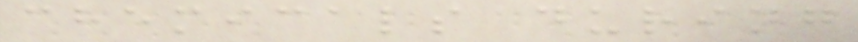chemicals during
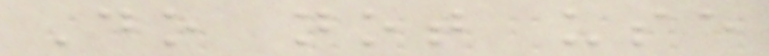Do not use
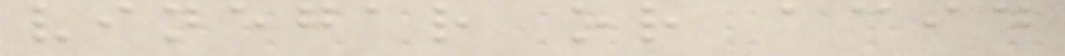vinegar or acid
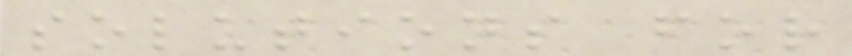solutions for
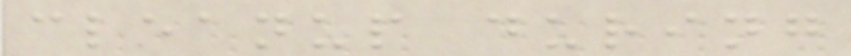cleanup during
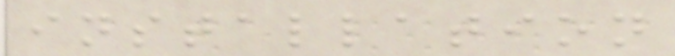installation
